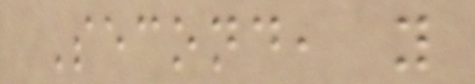Second, you
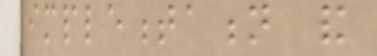implementation and
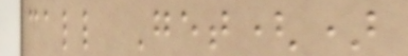call Get()
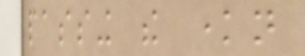passing the known
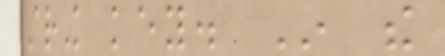string key. In the
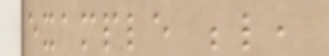example below,
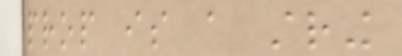prop is a string
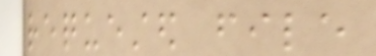requested file
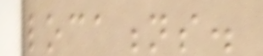locations.
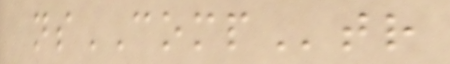nsCOMPtr
